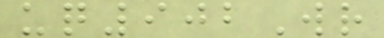uq902Wr
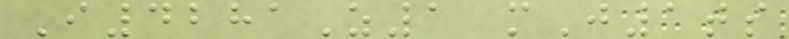I4281Z1 mJ1ts
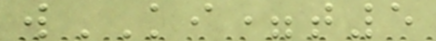wKI=t5
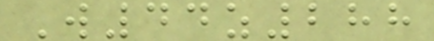W44z288
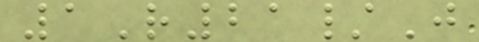1R21/J
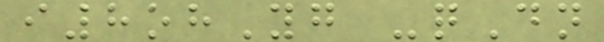i8ohYg -qDn
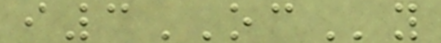i3OCy
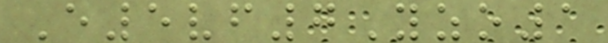E5vf7Yzo1
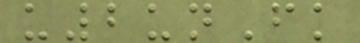u2unFk
